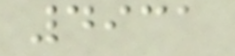4931
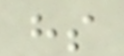hs
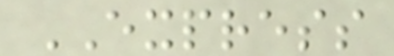EXPRESS
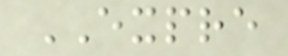EXPRE
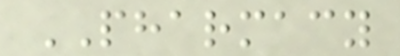PHARMACY
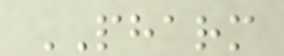PHARM
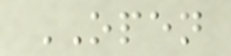OPEN
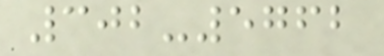302-5762
